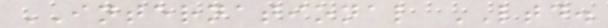INTERNATIONAL LTD.
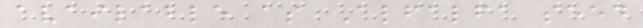available as Alfalfa seed
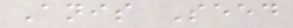Anis Seed
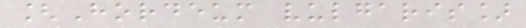[Hordeum vulgaris]
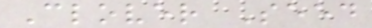Clover Seed
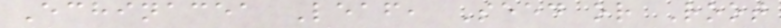Echinacea Leaf, Seed or Root
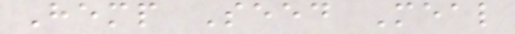Hemp Seed Meal
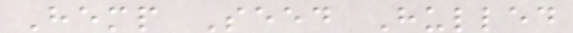Hemp Seed Hulled
